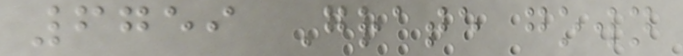6759 Grate gown
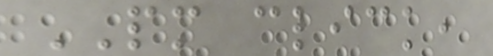PM click,
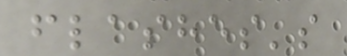flashes's
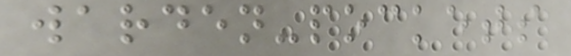warden-pockets
